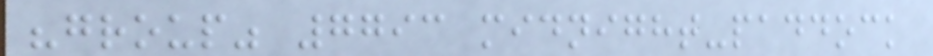"group" 7793 midnight-paddock
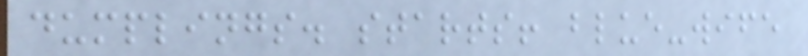dumplings. starts! blue-wife
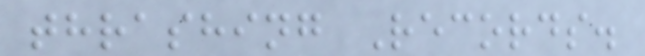thrashing Records.
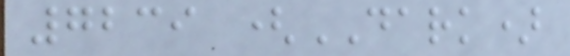7239 (DARK)
